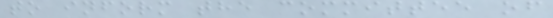to inform the committee of
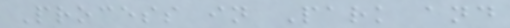Process in Park and
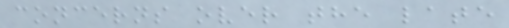concerns over the late
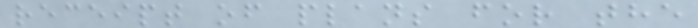receipt of plans for the
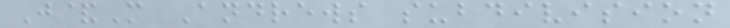J&M Andrews subdivision
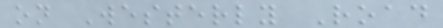on Westerly Road
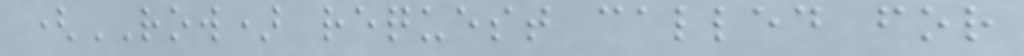(ROW) request called for
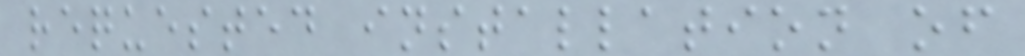requested installation of
